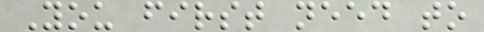You first need to
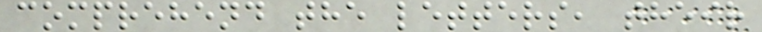comprehend the letters, their
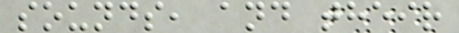sounds, and their
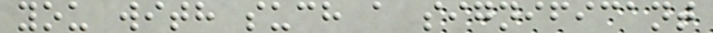you with such a significant
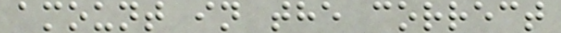amount in the correct
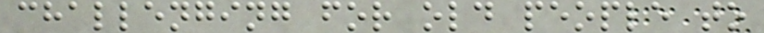challenging for old people to
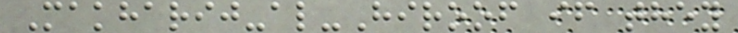Makharij-al-Hiroof if they
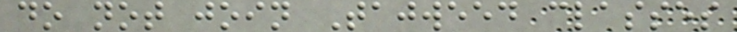do not join Tajweed classes
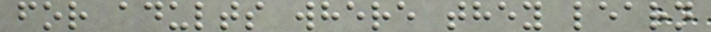for adults where they learn
